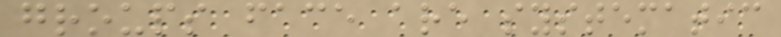groups face are systematic
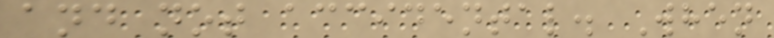and not accidental. When
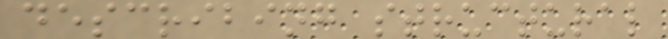describing structural
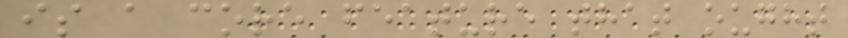is a core feature that ought
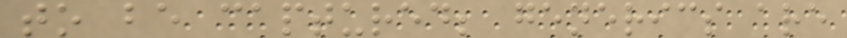to be captured; generics are
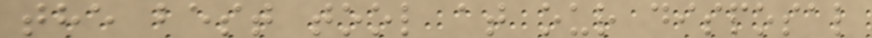the best tool at our disposal
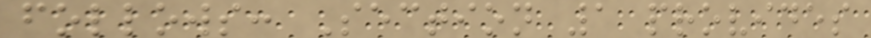follows: Section 1 provides
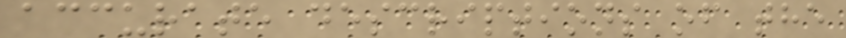accurate descriptions of the
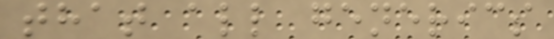that all generics
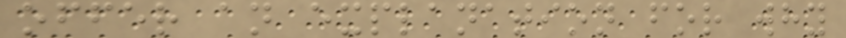offer an explanation for why
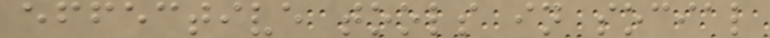effective tools in social
